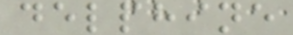delphine
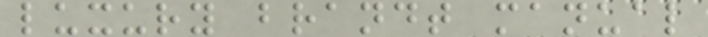luxury brandt manual
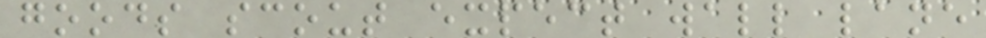goods scout expect wall lane
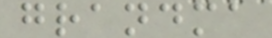grandma
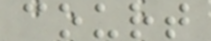court
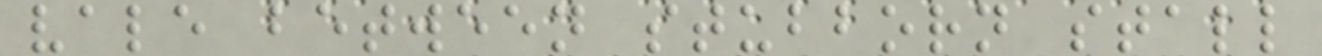vale between stubborn stall
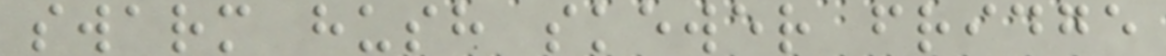swarm hush skewer fridge
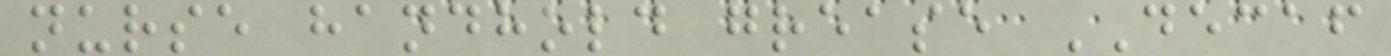nurse handhold grease DECAF
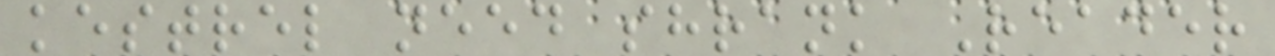kestrel need shrank Reader
